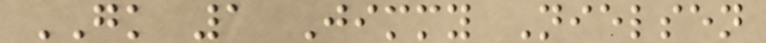GK 1 Jimmy Nielsen
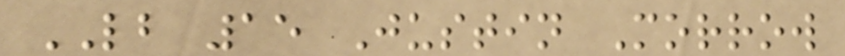LB 15 Justin Morrow
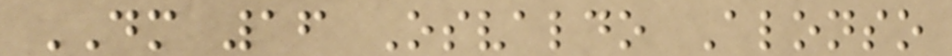DM 16 Osvaldo Alonso
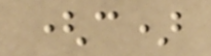(c)
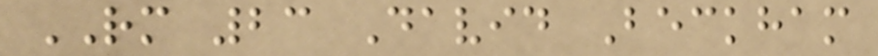RM 23 David Beckham
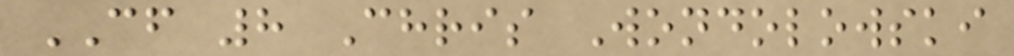CF 8 Chris Wondolowski
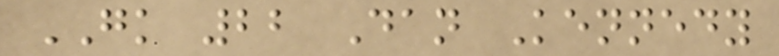GK 22 Dan Kennedy
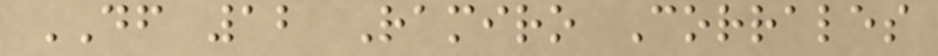DF 12 Ramiro Corrales
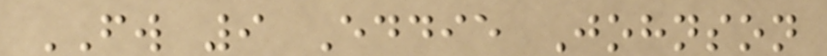FW 9 Eddie Johnson
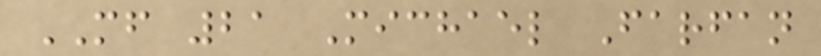MF 21 Michael Farfan
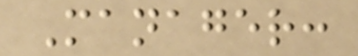Manager:
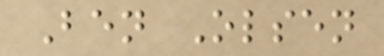Ben Olsen
